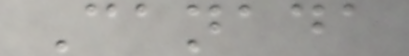Canada
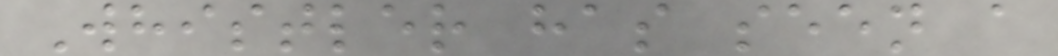Whistler has seen a
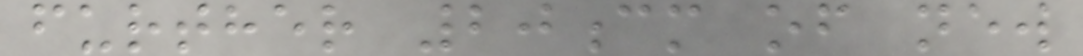further 20cm of new
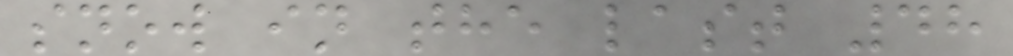snow in the last 48
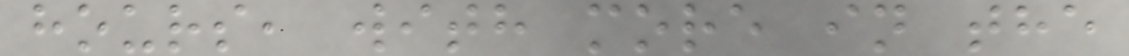hours, with more in the
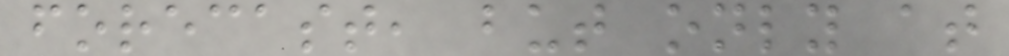forecast, but only at
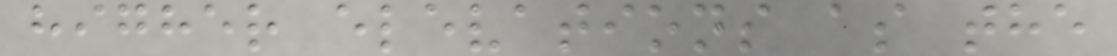higher elevations as the
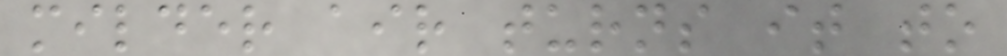milder air turns it to
